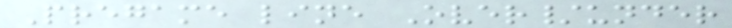Pregame line Over/under
